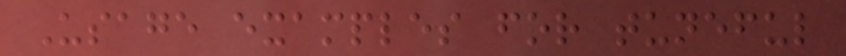Usage examples for tuneful
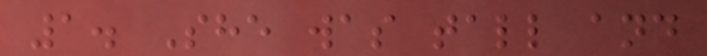1. She was tall and
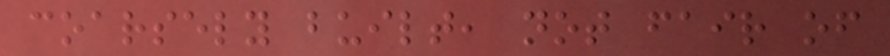coarsely built, not fair of
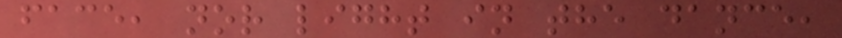face, nor light in the dance,
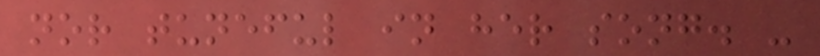nor tuneful in her song. -
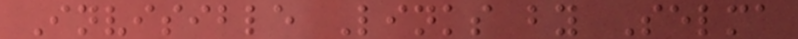Invisible Links by Selma
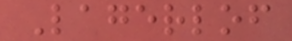Lagerlof
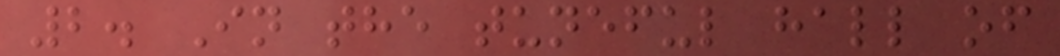2. In the tuneful hall of
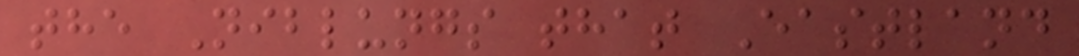the Niblungs that Eastland
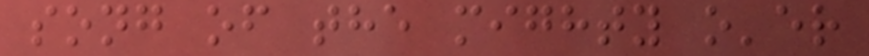song of the mighty o'er
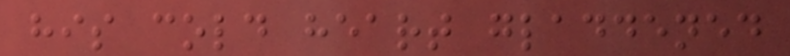his cold heart gladdened
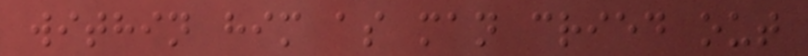within him as man cried out
